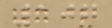107
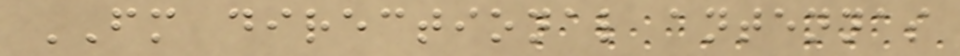FM directional antennas
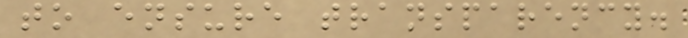to ensure transparency.
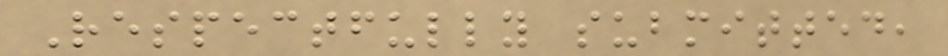Respectfully submitted,
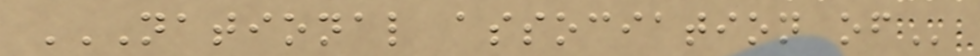NATIONAL ASSOCIATION OF
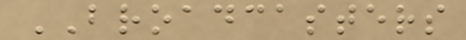BROADCASTERS
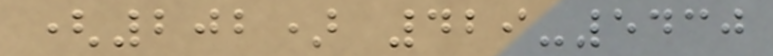(202) 429-5430
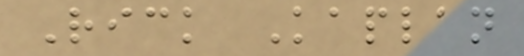Rick Kaplan
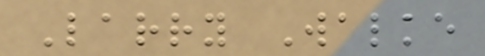Larry Walke
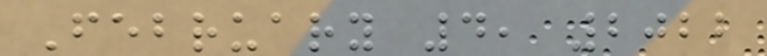February 4, 2022
